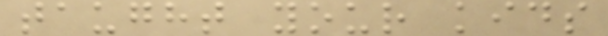taught your kids
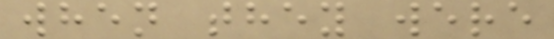when they were
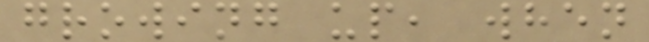growing up, when
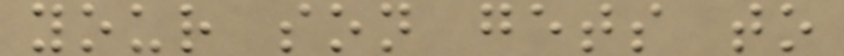your son gets to
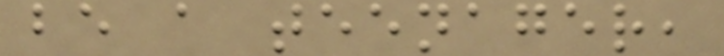be a teenager,
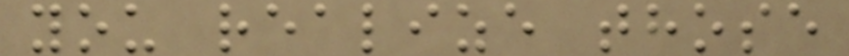you realize those
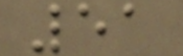51
